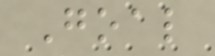Goal
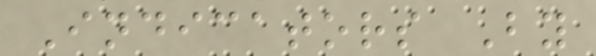Indicators By
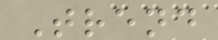Trend
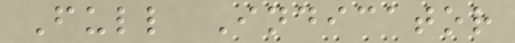Full Indicator
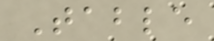Table
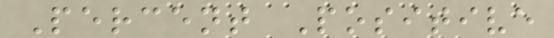Percent Positive
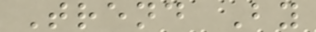Trend By
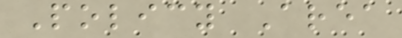Policy Area
